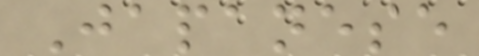Japanese
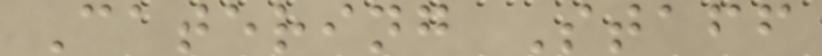Catering Staff
